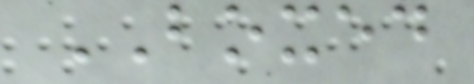BOXED
